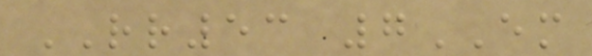RR53 7EM
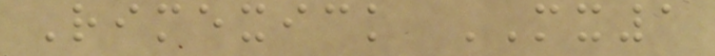Rimexick MX1
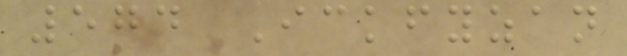574 Ickfyzan
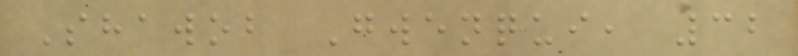Shawob Gwenqui, 32
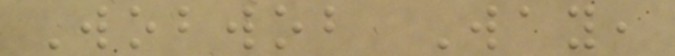Wobwob Way,
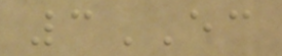3EC
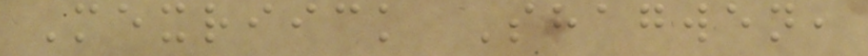Mexriick Shagwen,
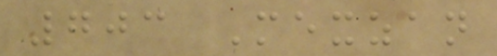703 Mexzan
